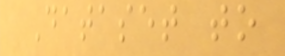Dataset to
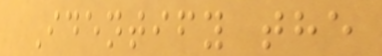Identify the
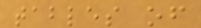tables of
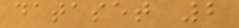dataset 2
